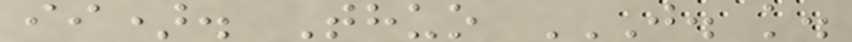ii). Thuo J. K.
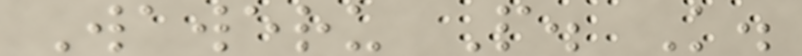Waweru P. K.
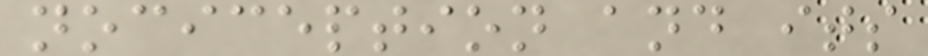nociception and its
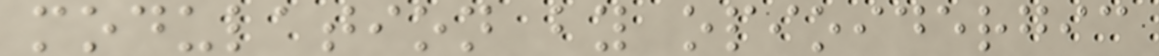modulation by opioidergic
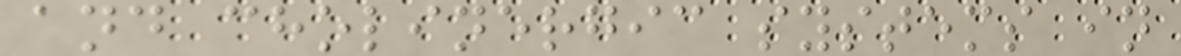and cholinergic systems in
